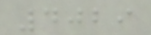4029
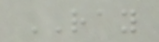RAY
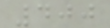400
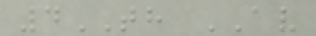4TH AV
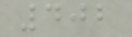402
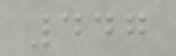447
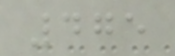475
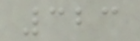323
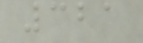321
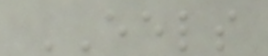EELS
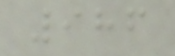986
